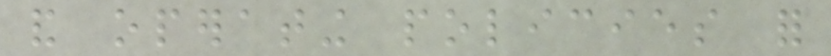and operating policies for
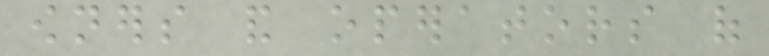owners and operators of
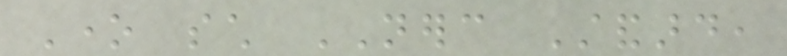One such NERC Standard,
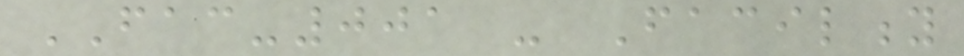FAC-001 - Facility
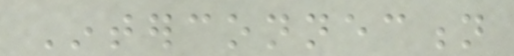Interconnection
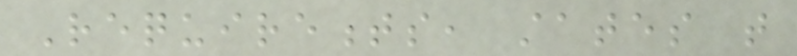Requirements, states that
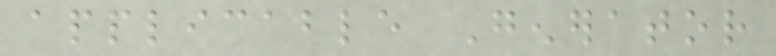applicable Generator
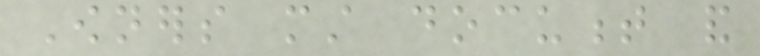Owners must document and
